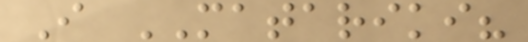I MATARIKI?
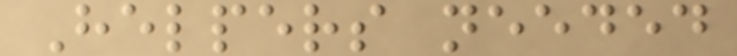Helpers needed
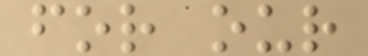for our
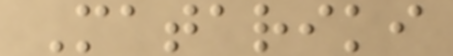Matariki
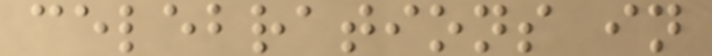celebrations in
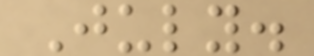July.
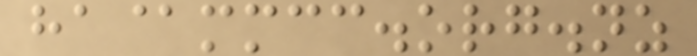ha@mmcc.org.nz
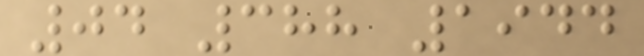04 388 1944
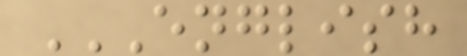ENGLISH
